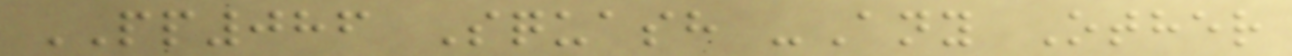PP086 Squash -Any Other
